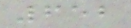652
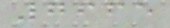7665
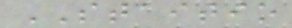STAITIO
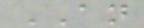AN
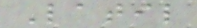Latil
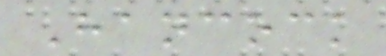Hancock
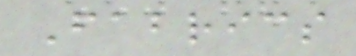Fabrics
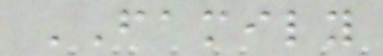FAMILY
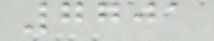7701
